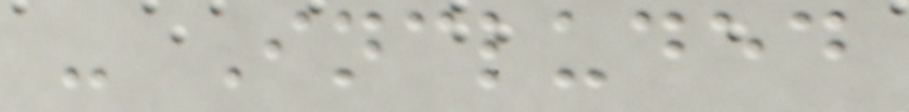- Included
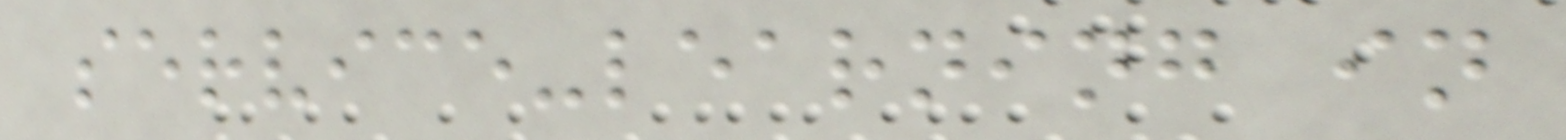service-learning in
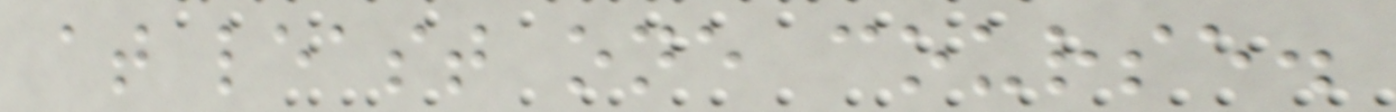at least one course.
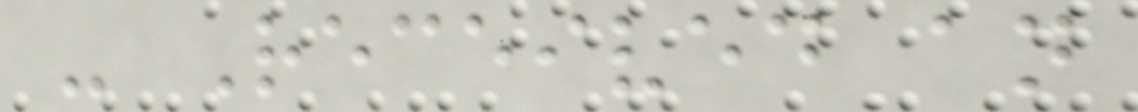- Received an
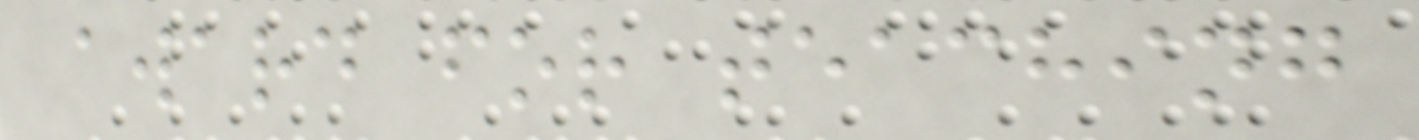award for teaching
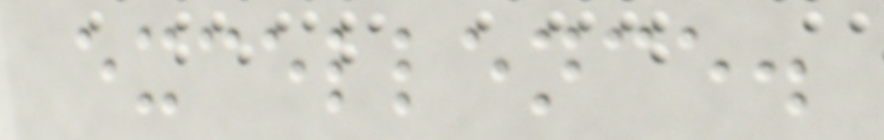excellence.
